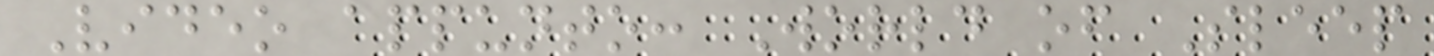Video appunto: World of Sleep
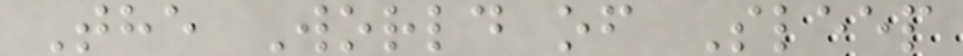The World of Sleep
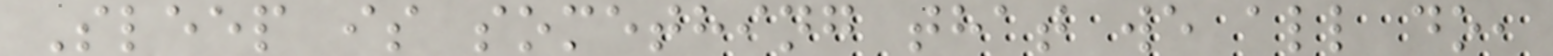Sleep is something that we all do,
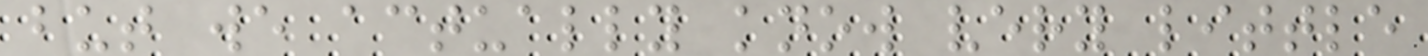but we actually know very little
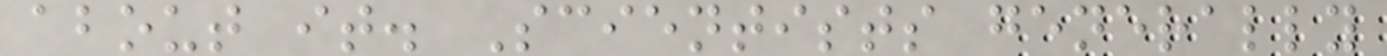about it. Scientists generally
